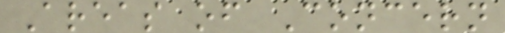Areas of Concern
